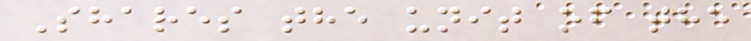Shares the unit of the
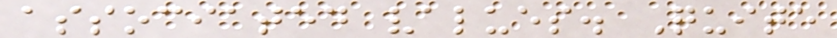associated values. Quite
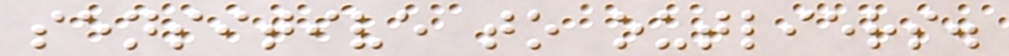sensitive to outliers.
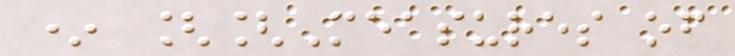* [[Measures of
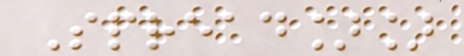Spread]]
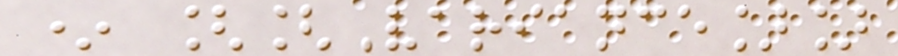* [[Variance]]
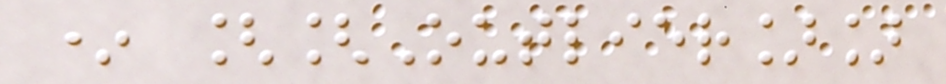* [[Outlier]]
